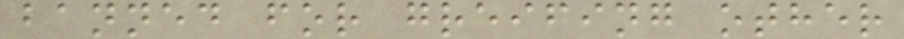banned for greifing other
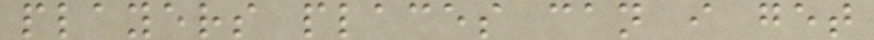players places can i get
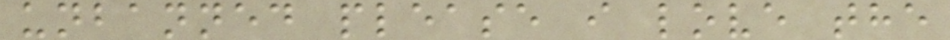unbanned please i love the
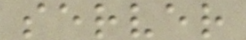server
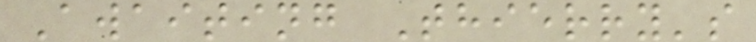Awaiting Thierry's
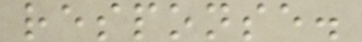response.
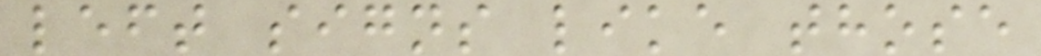left signs like those
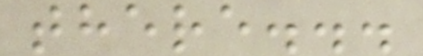there...
